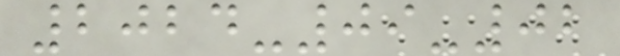2024-09-02
